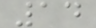14
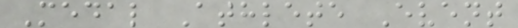Medal Athlete Event
